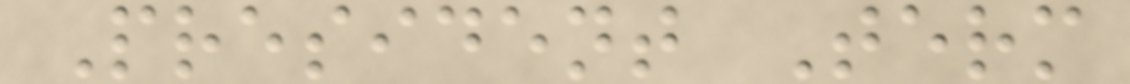President Term
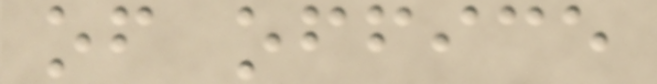of office
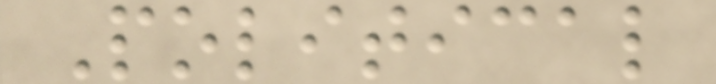Political
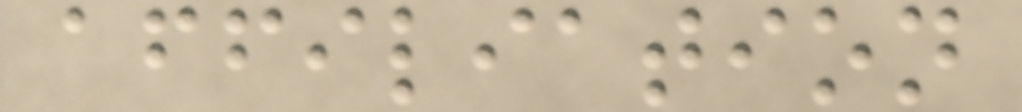affiliation
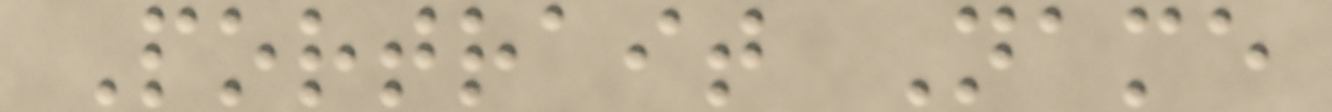Portrait Name
